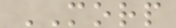MORP
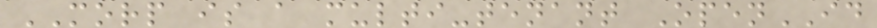MORP is a multi-tenant OpenID
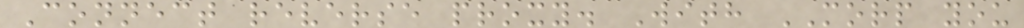Connect reverse proxy. With MORP you
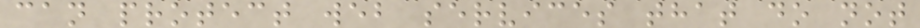can protect web services that do not
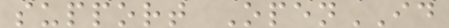support OpenID
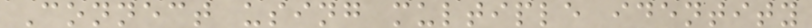Connect using multiple identity
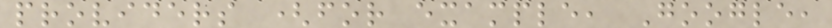providers (for example, Google,
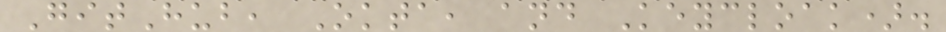GitHub, Okta, and Keycloak).
